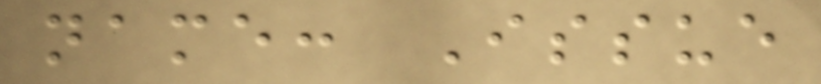name: Issue
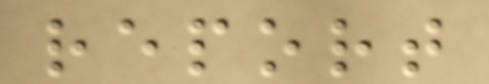report
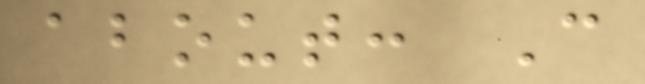about: C
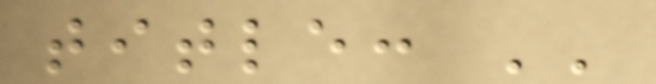title: ''
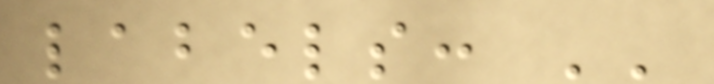labels: ''
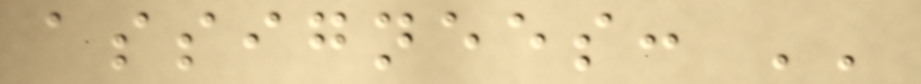assignees: ''
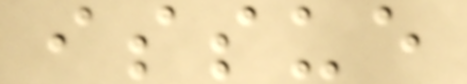issue
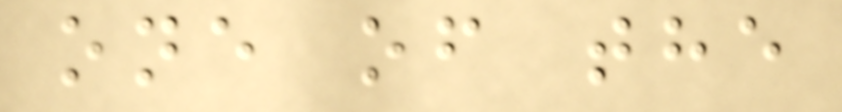one of the
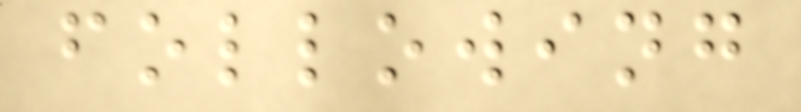following
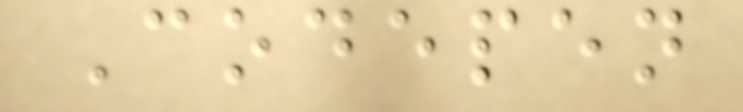Codepen
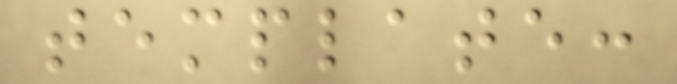template:
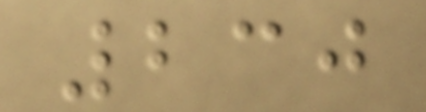230
